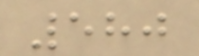580
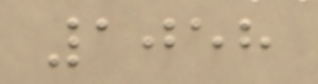1058
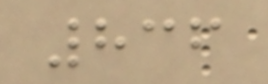836
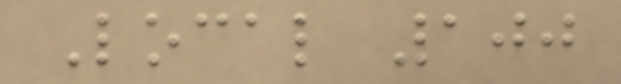Local 100
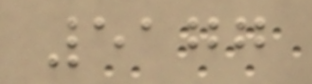5177
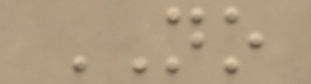NO
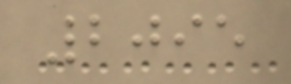2095
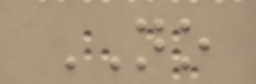NO
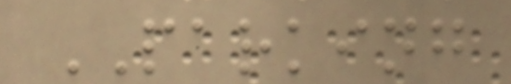PARKING
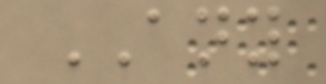ANY
